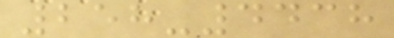258-4438
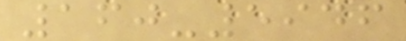160-5946
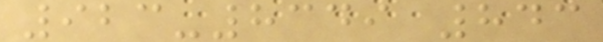923-8349 843
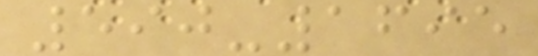590-1695
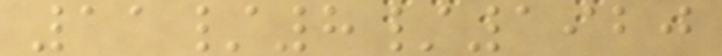11/8/1920
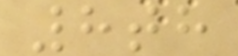8th
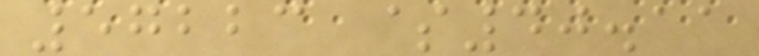57223 $40.11
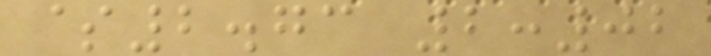$2.73 2:02
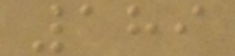189
